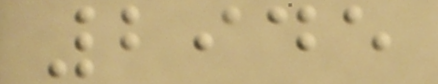2945
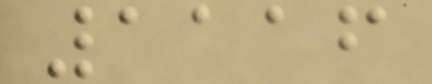1116
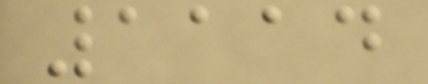1114
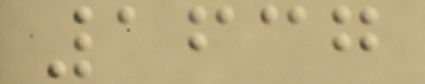1637
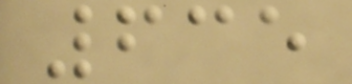635
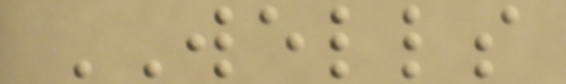WELLS
